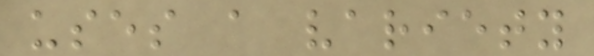uses a variety
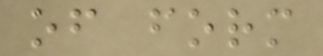of form
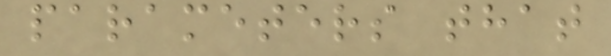parameters that
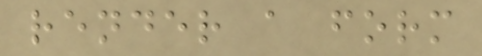render a form
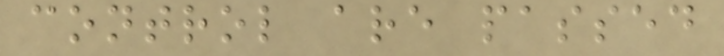control are passed
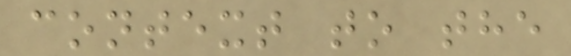context to the
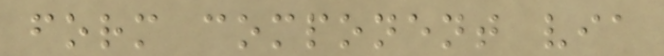form component via
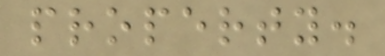property.
